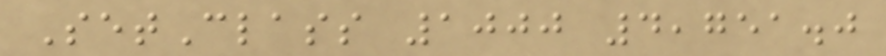SetClass 1000 4,751.0
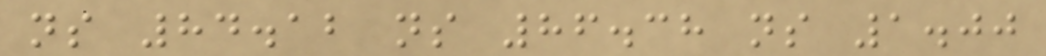ns 84.12 ns 86.38 ns 1.00
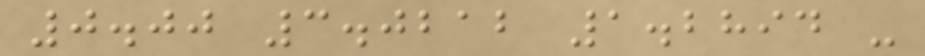0.00 3.0212 1.2894 -
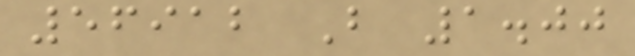56912 B 1.00
